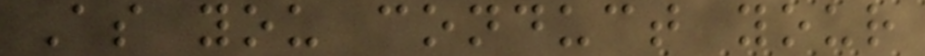As you conduct your
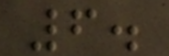6.
